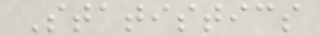Statistics
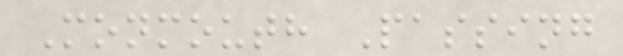Monmouth Passing
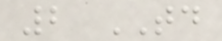2 TD
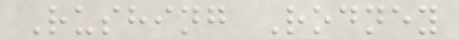Rushing Rodney
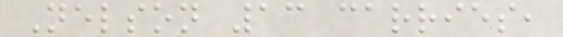Nelson 13 carries,
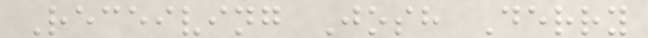Receiving Josh Derry
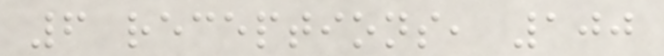6 receptions, 100
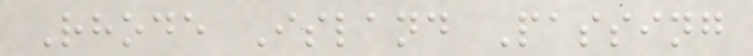Rhode Island Passing
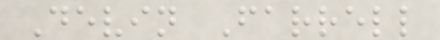Devin Farrell
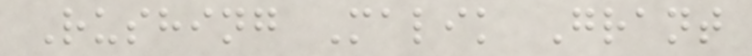Rushing Malik Grant
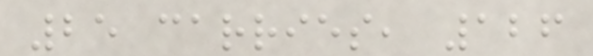25 carries, 126
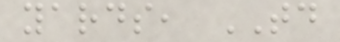yards, TD
